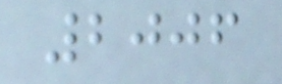2006
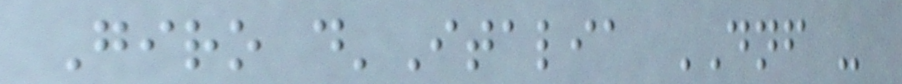Giro d'Italia DNF -
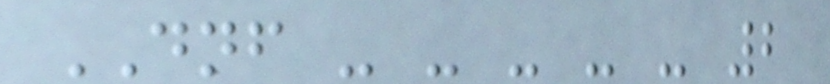DNF - - - - - 2
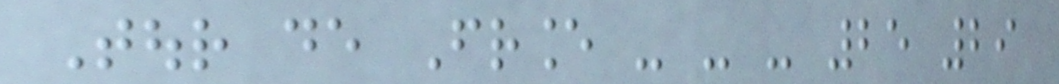Tour de France - - - 25 29
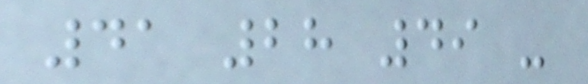41 28 49 -
